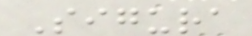Sigura
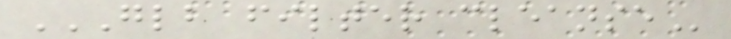GLB FILTER CLEANSE
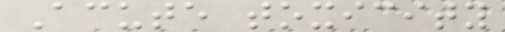Acute toxicity
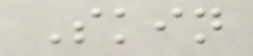Skin
